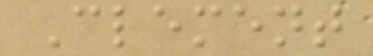Clement
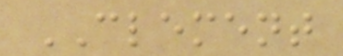CLEMENT
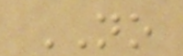NO
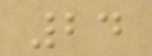24
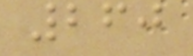260
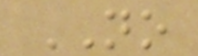NO
